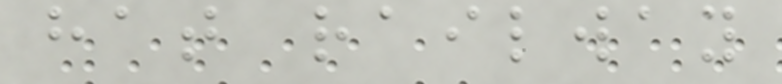hat railway
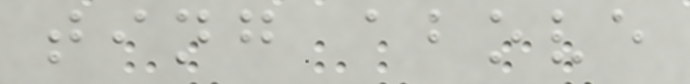ting above
